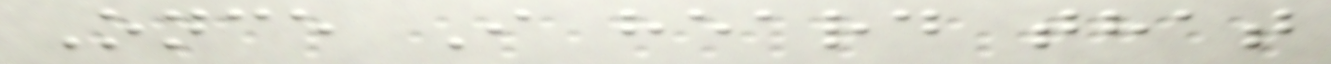Once I heard that
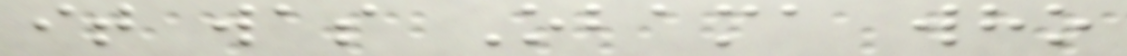it was Obama who
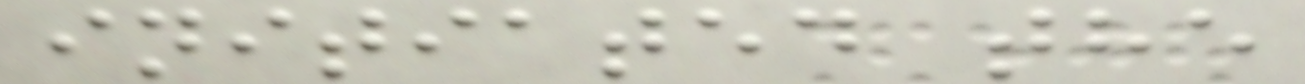initiated the
